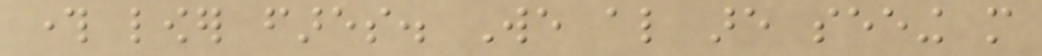through lower fares. We also are seeing more
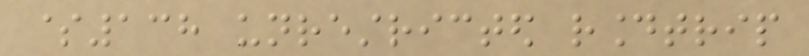$138 unrestricted roundtrip
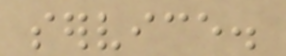service.
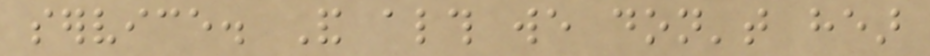service. And although we don't hear
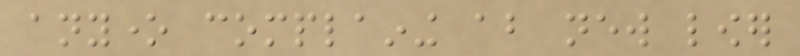anyone complaining about new lower
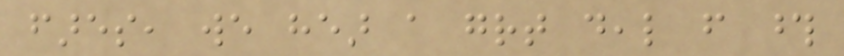fares, we hear a great deal from those
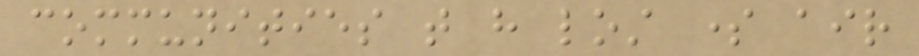communities that have lost some air
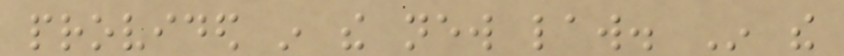provided in the new law. In the
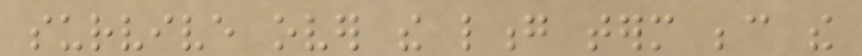survive over the long term because the
